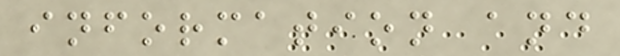information and
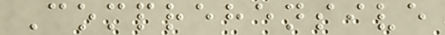Comprehensive
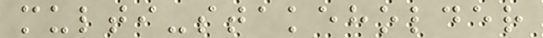multi-stakeholder
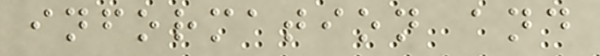information and
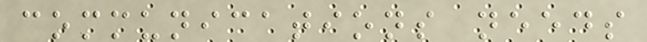communications needs
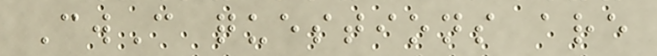CwC questions are
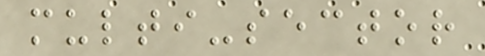multi-sector
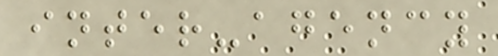inter-agency
